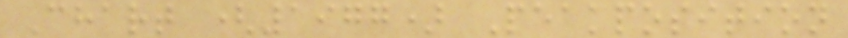Chart (1977) Peakposition
